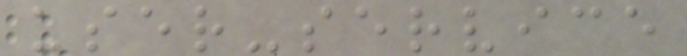user-service
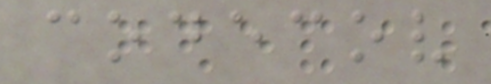codecov
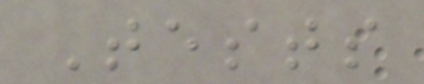Tests
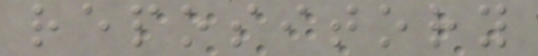repository
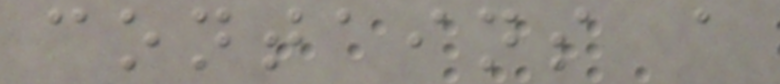contains a
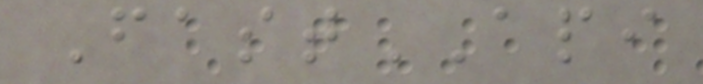FastAPI
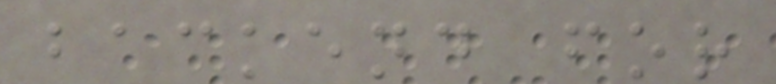backend for
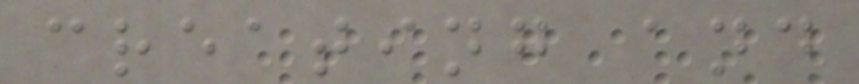creating and
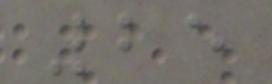25
